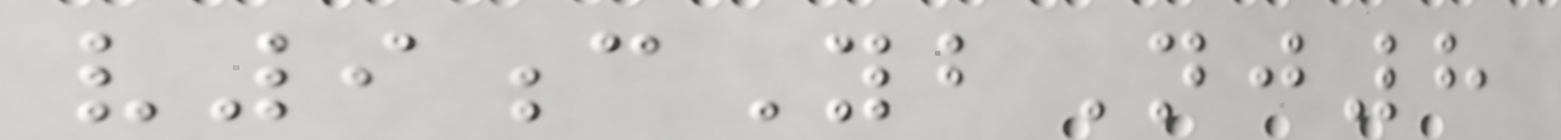v9cYbNj8
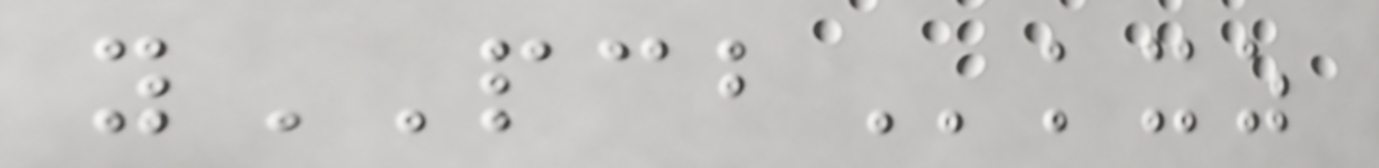yPCBkxz
